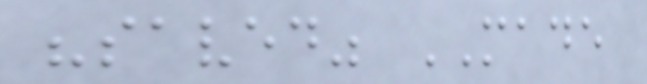"saved" MADE
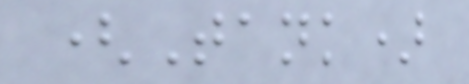(Tank)
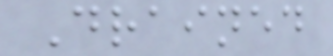Drained
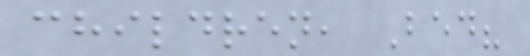children, Bed?
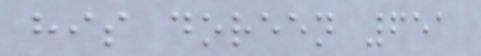his doreen 651
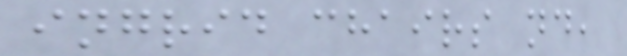ingrid chairs nd,
